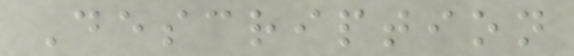Description
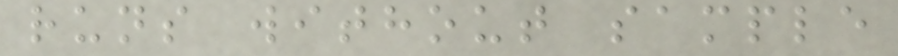runs without sample
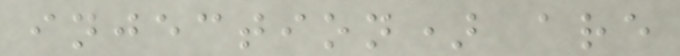injection) are
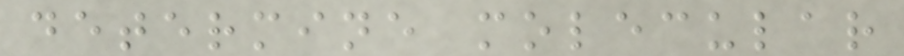determine molecular
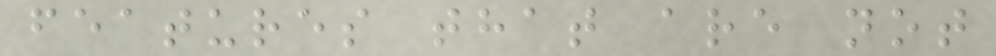features that are not
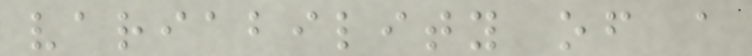variability of a
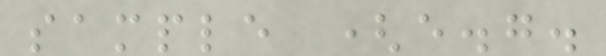sample (e.g.
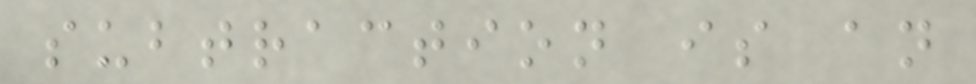subtraction is an
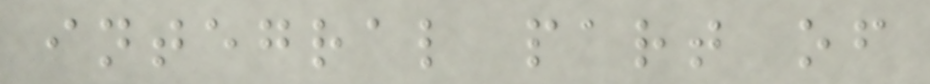integral part of
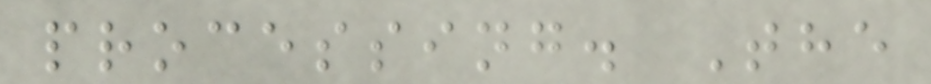processing. The
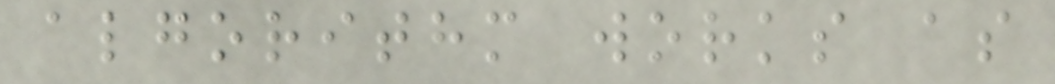algorithm works as
